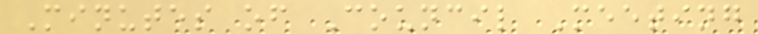Minutes of Council Meeting
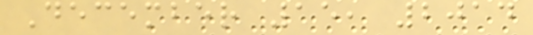December 15, 2014
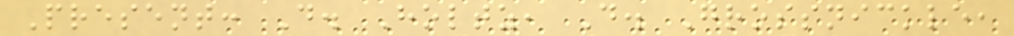Present: D. Holtz, D. Grossnickle,
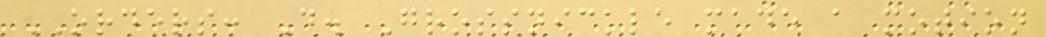ORDERS: D. Grossnickle made a motion
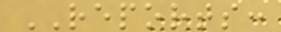REPORTS:
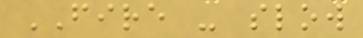FIRE - slow
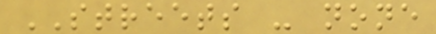STREETS - none
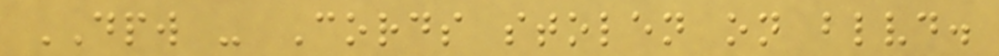DPW - Cords stolen on blvd.
